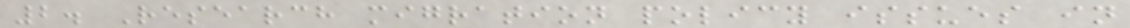2. Research migration policy issues in
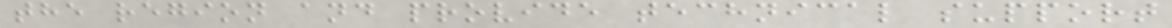the region and provide technical support
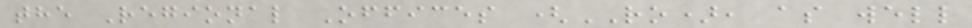the Regional Offices (RO), as well
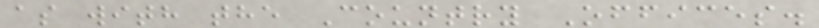as with the Country Offices.
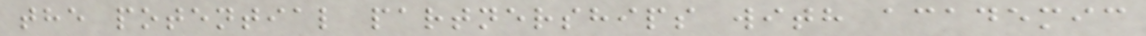the potential partnerships with academic
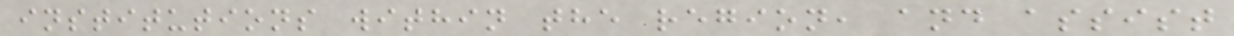institutions within the region, and assist
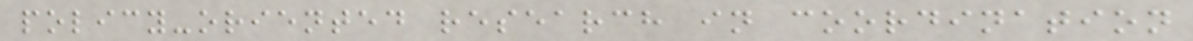policy-oriented research in coordination
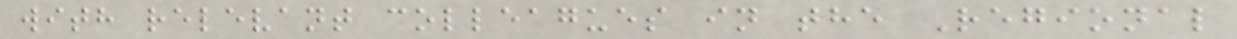with relevant colleagues in the Regional
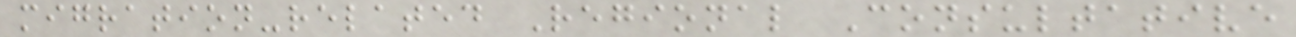migration-related Regional Consultative
